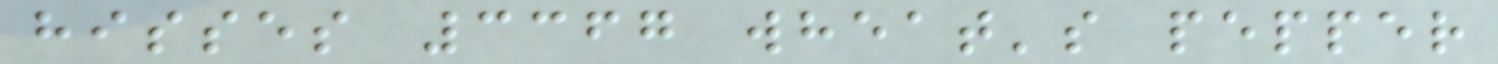hisses 3367 wheat's pepper
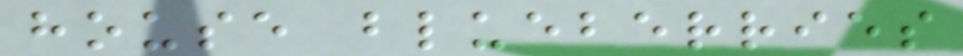house blueberries
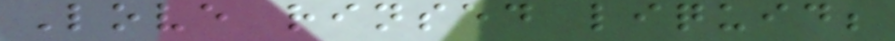Love rinsed liquid;
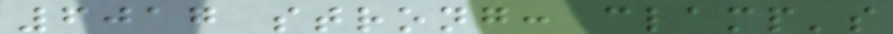6017 strong: clamp's
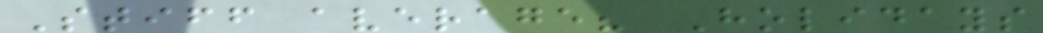Stiff average? Holidays
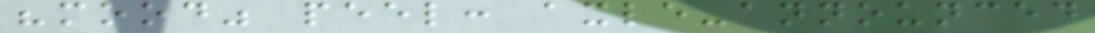"mood" peel: axle-announced
